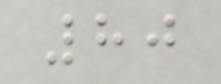80
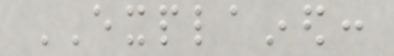EXPLAINED:
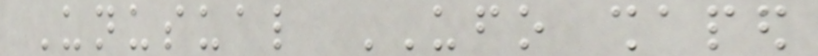Unusual UFO shaped
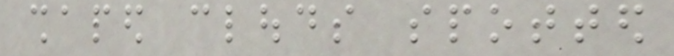shaped clouds spotted
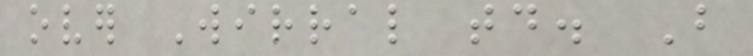over Wirral today. But
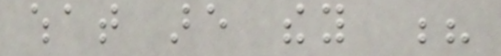what are they ?
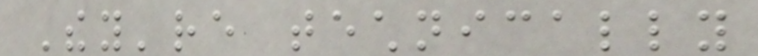They're technically
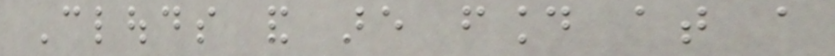Clouds and are found at a
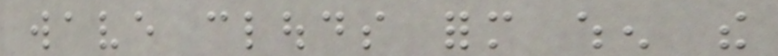wave clouds form when the
